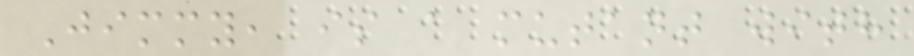Jimmy, is a mutant with
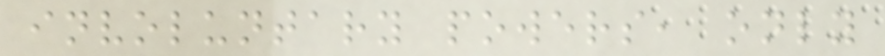involuntary powers, only
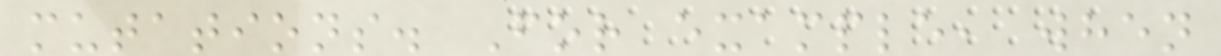mutations. For example, when
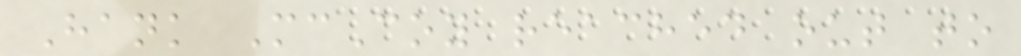Hank McCoy reached out to
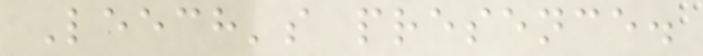Leech's presence.
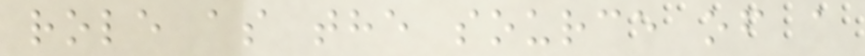role as the source of a
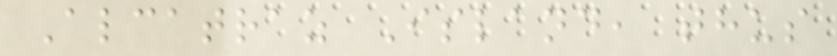Alcatraz Island, thus
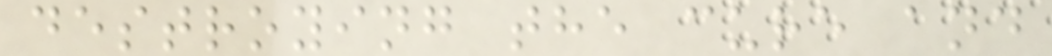destroying the cure and
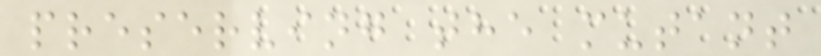preserving the mutant
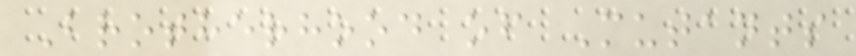Brotherhood of Mutants
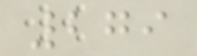279
